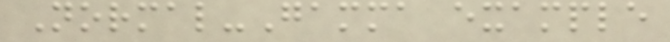Normal-Gamma example
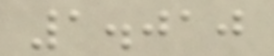1.010
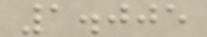1.005
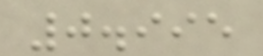0.995
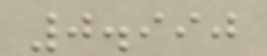0.990
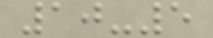10-5
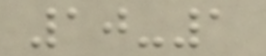10-1
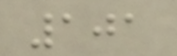101
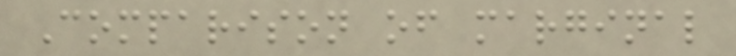Comparison of marginal
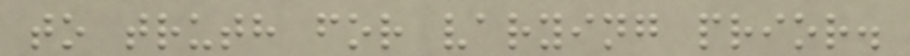to truth for varying prior.
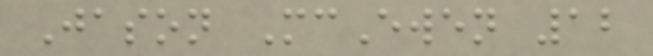Jason McEwen 12
